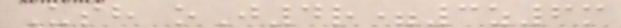Ush oJ4r=3z6m
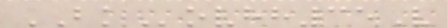BKovhh35V
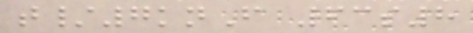t/7knF 63s8
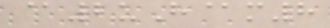@2uH@m8
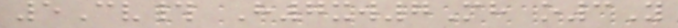5Cv# H7xw7Mh o3Y
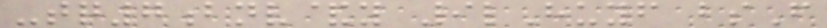-tq7bnv&y 9lHuyf bsF
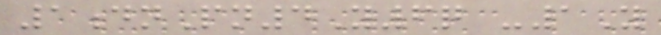1dnPn4Y6q -1Y
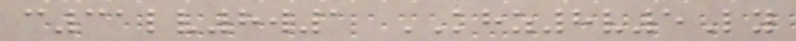c31lv8w1 KHZ8v5Ly
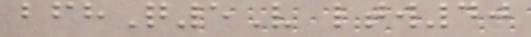bfhQ5V ltw40
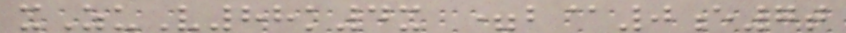xZuV88k4x =b@0e7t
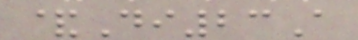&Di23A
